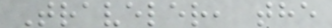Traveler, the
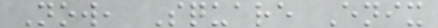Now, Square Enix
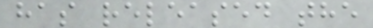has released the
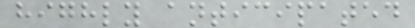highly anticipated
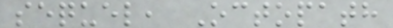sequel, Octopath
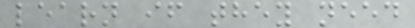learn if they need
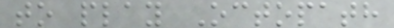to play Octopath
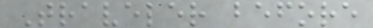Traveler before
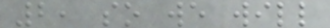2, so we will
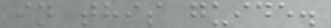in this guide.
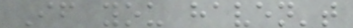If you haven't
